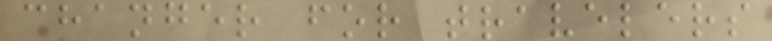changer for travelers
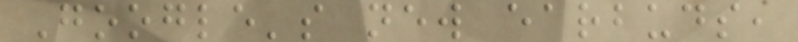Google's new earbuds,
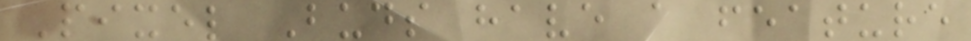Pixel Buds have a feature
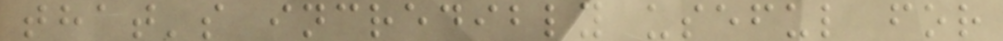that's incredibly useful for
